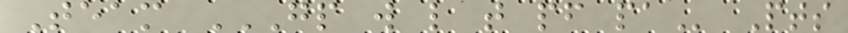Team GP W L T PF PA Pts
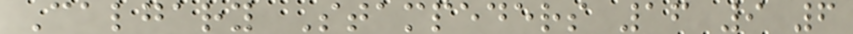Calgary Stampeders 16 9 6
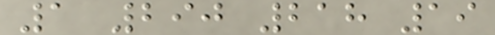1 290 218 19
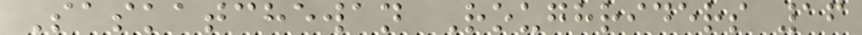Saskatchewan Roughriders 16
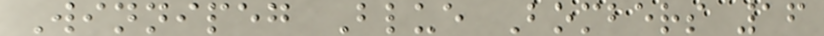Winnipeg Blue Bombers 16
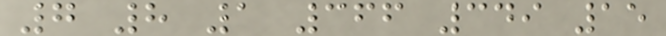7 8 1 366 349 15
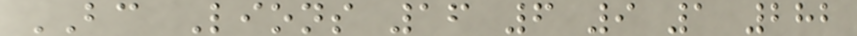BC Lions 16 6 9 1 282
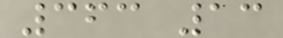363 13
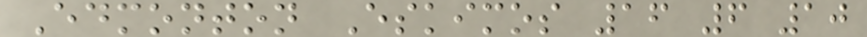Edmonton Eskimos 16 6 10
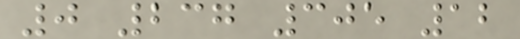0 237 305 12
